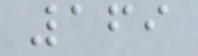169
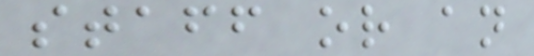staff or an
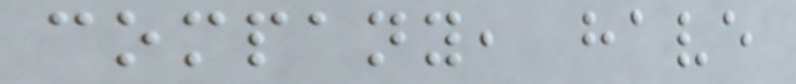company, have
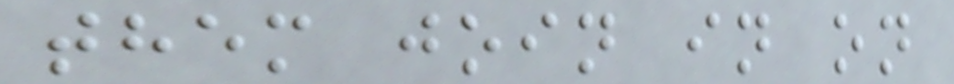them join in on
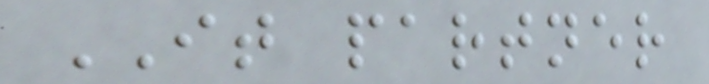IT partner
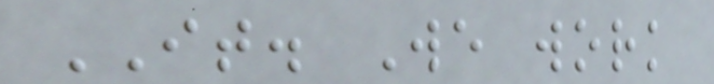IT. We work
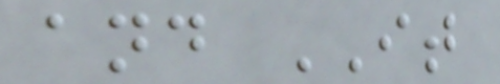and IT
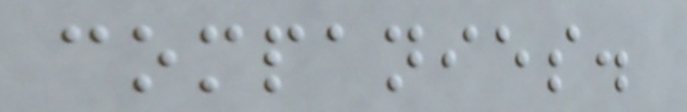companies.
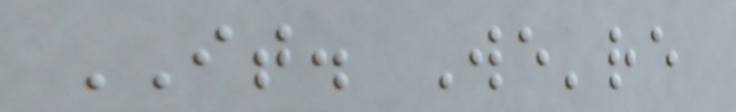IT. We're
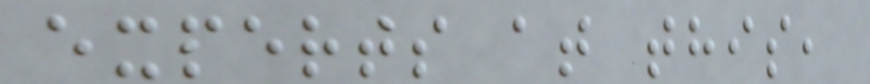experts at this,
